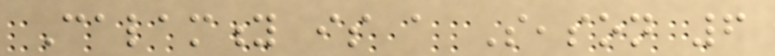Calamity is a Season 6
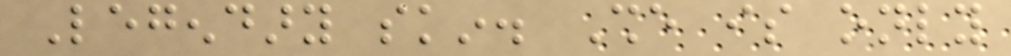Legendary skin. She is only
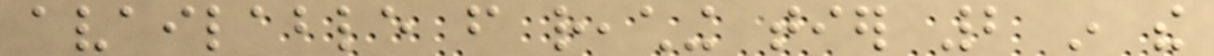available from reaching tier 2 in the
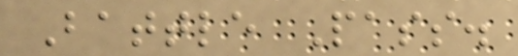Battle Pass.
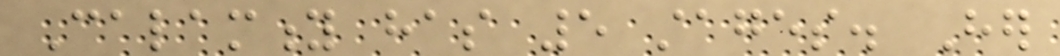Calamity has 5 stages. Her
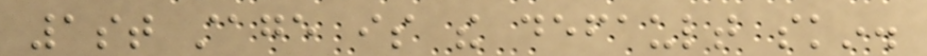1st stage is the default skin.
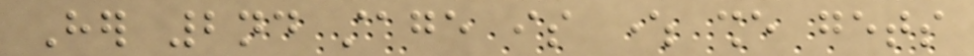Her 2nd stage is where she gets
